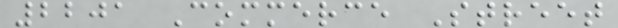2201 Commerce Street
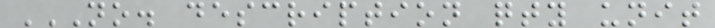NO. DESCRIPTION QTY UNIT
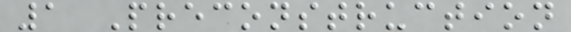1 Preconstruction
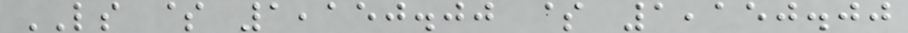LS $ 1,150.00 $ 1,150.00
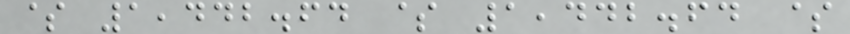$ 1,442.64 $ 1,442.64 $
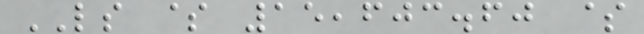LS $ 15,603.60 $
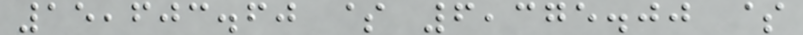15,603.60 $ 6,375.00 $
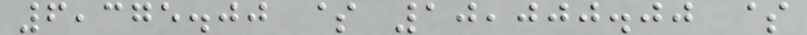6,375.00 $ 10,000.00 $
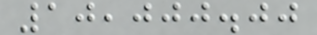10,000.00
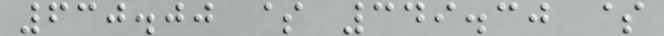630.00 $ 349.30 $
